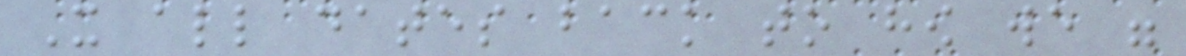It all dates back to how we were
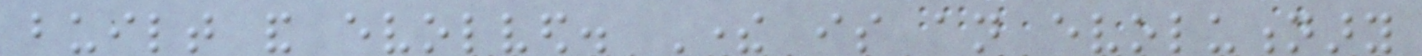built and evolved. There is an evolutionary
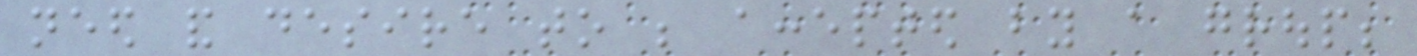need and desire to be accepted by a group;
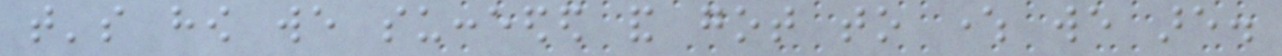that's how we succeeded and got to where we are.
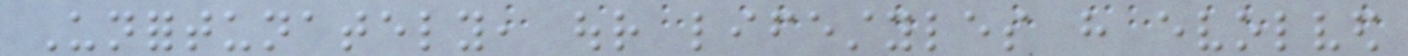Unfortunately, our lifestyles have evolved
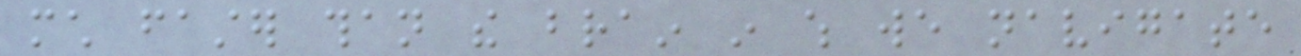much faster than the brain in which we navigate
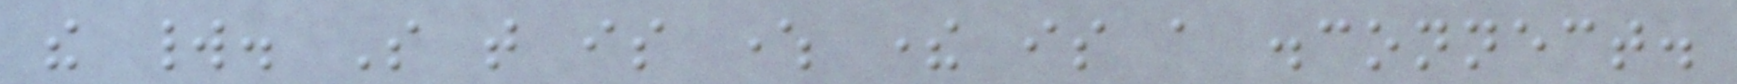the world. So that is where there is a disconnect.
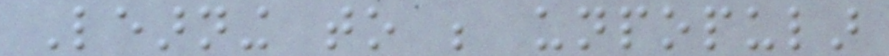Learning to be unpopular
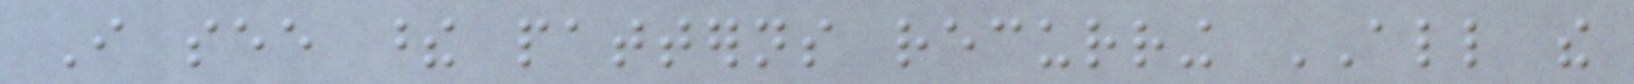I see these patterns recurring ALL the
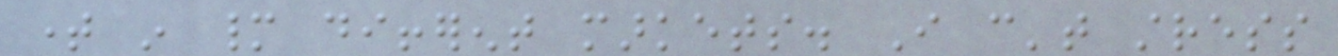time in many different markets. I can't stress
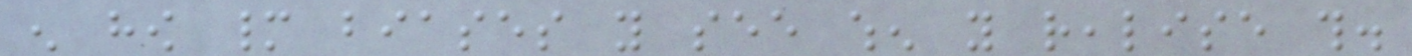enough how many biases you see when you realise this.
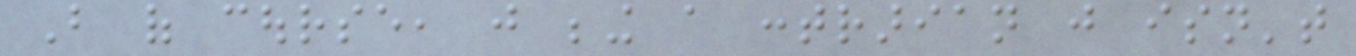But of course, just being a contrarian just isn't
